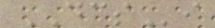DCSi
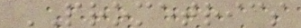PROMETRICS
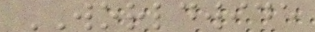WORLDWIDE
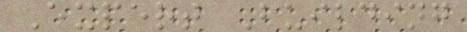Expert Building
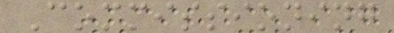Commissioning
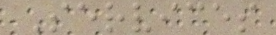Services
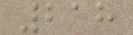218
